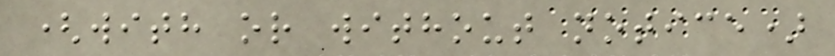(with or without notice)
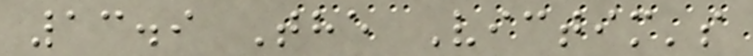13.9 The Victim's
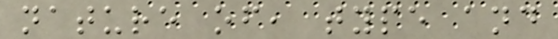nature of, type and
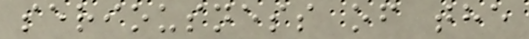seriousness of the
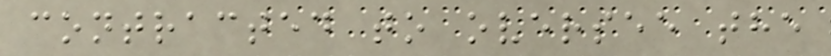contracted to oversee the
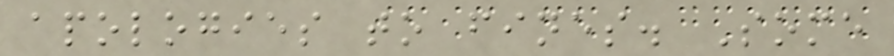apologies to fines. Some
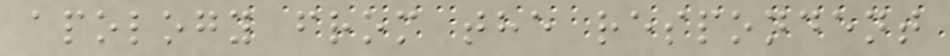apology from the respondent
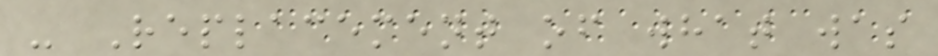- Replacement of what was
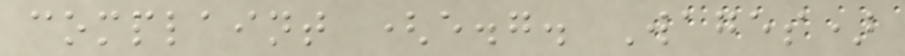complaint (e.g. Wages)
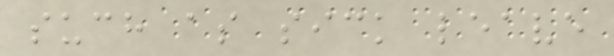such as sick leave
